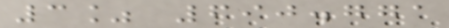3% 690.771
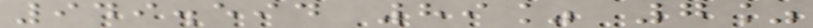949.594 89% 7%
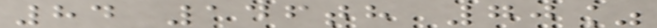84 146th 70%
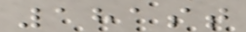181st
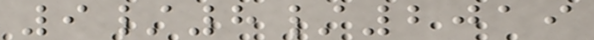9/8/2019
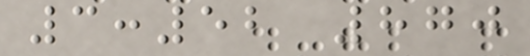3:52 870
